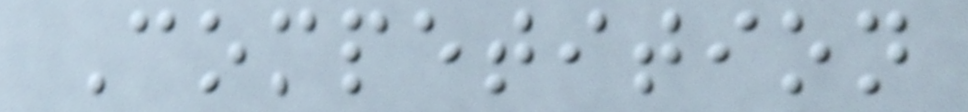Competition
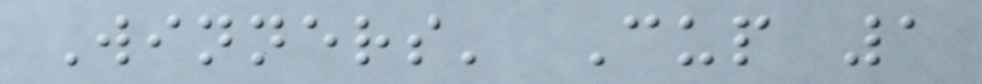Winners' Cup 1
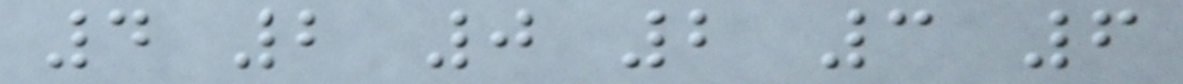4 2 0 2 3 6
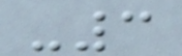-3
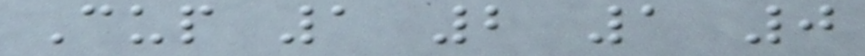Cup 1 2 1 0
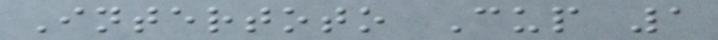Intertoto Cup 1
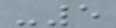-5
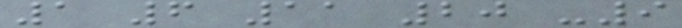1 6 11 20 -9
